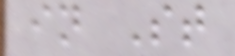in St
